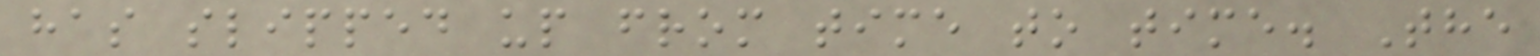has slipped up from time to time. The
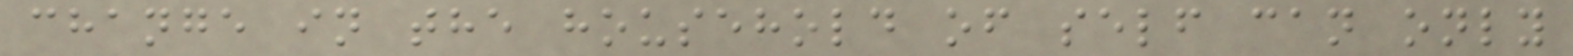change in the household of self can only
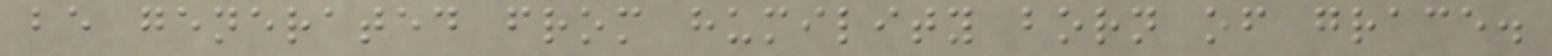be generated from humility born of grace.
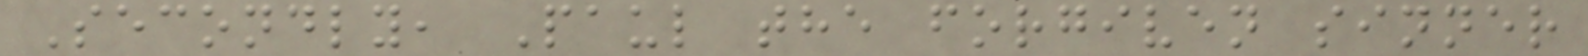Secondly, Paul the forgiven sinner
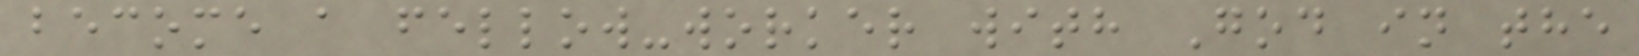become a fellow-worker with God in the
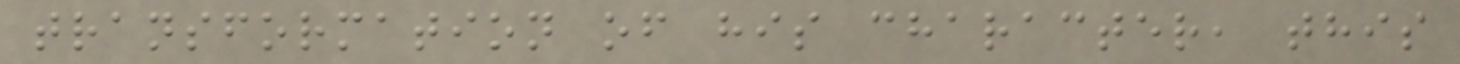transformation of his character, this
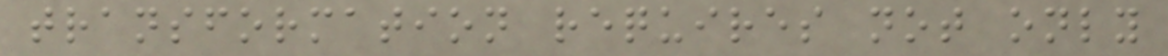transformation requires not only
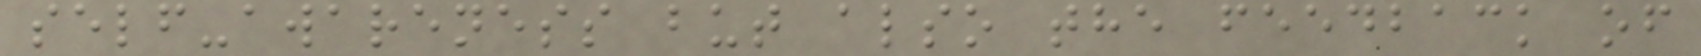self-awareness but also the feedback of
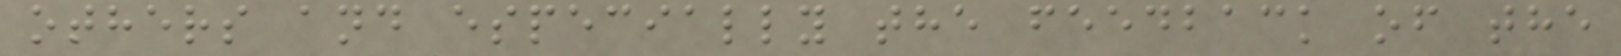others and especially the feedback of the
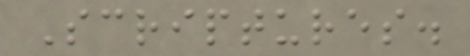Scriptures.
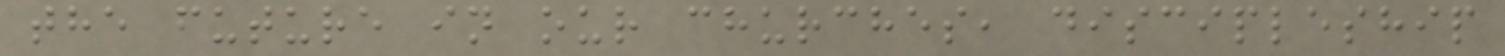the future in our churches, discipleship
